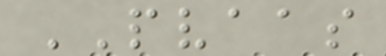PVAAS
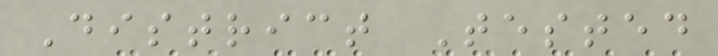District Tested
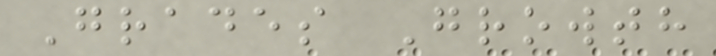Grades Growth
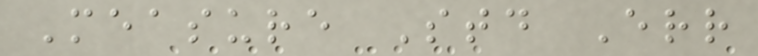Measure Std Err
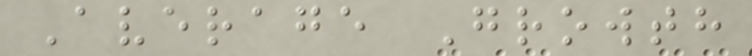Average Growth
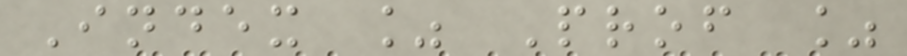Index % Prof %
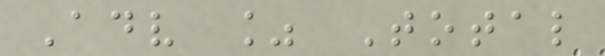Adv % Total
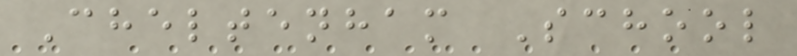Cheltenham School
